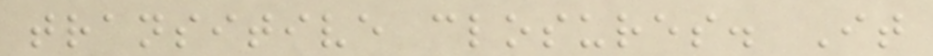transitive closures. It
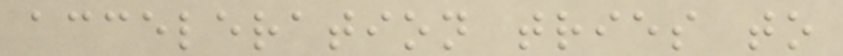acceleration tries to
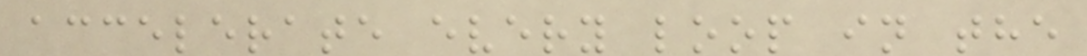accelerate every loop in the
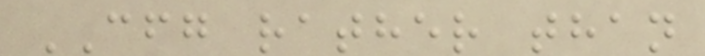CFG rather than
